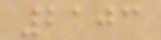2103
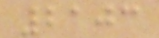2103
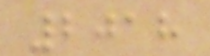2018
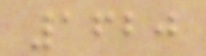1620
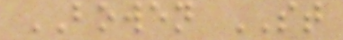BOWEN ST
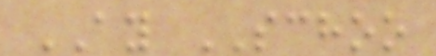AY SCHOO
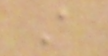A
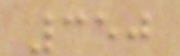350
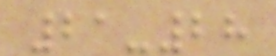21-28
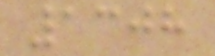1308
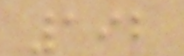192
